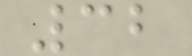32
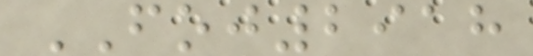FOJ2918
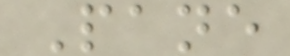Pane
